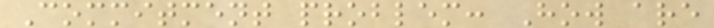Commitment problem: How are
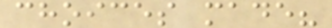choices made?
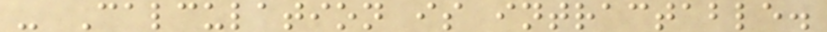- Calculation is intractable.
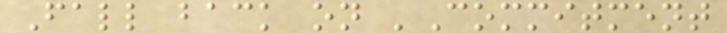Fall back on 'Commitment
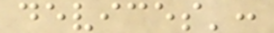devices':
